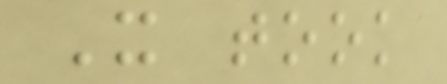It took
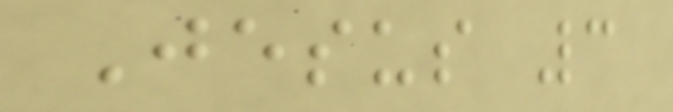Jesus 3
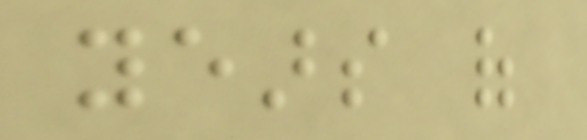years of
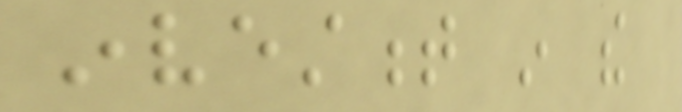investment in the
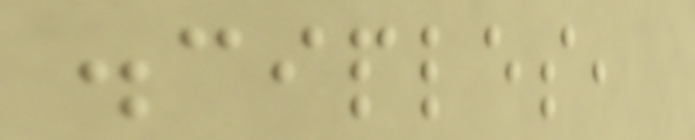disciples,
